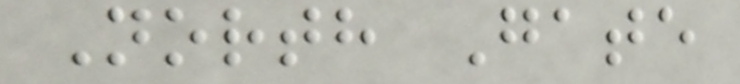North Gate
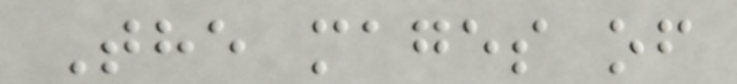The mages of
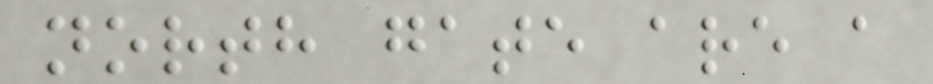north gate are a
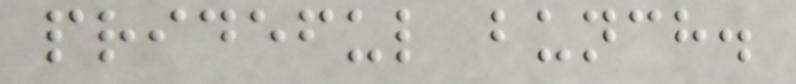prideful bunch.
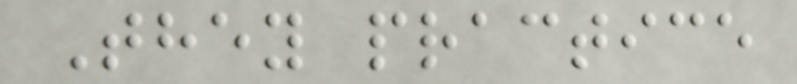They practice
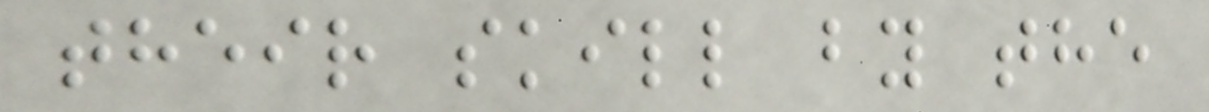their skill by the
